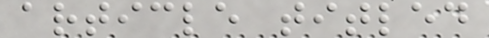article titled
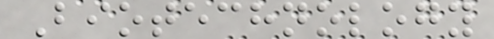Biotechnology
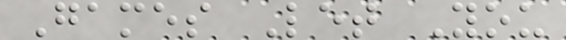Games Let You
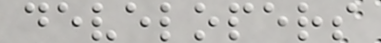developers
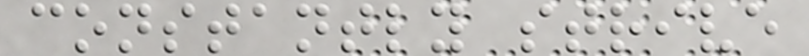constantly strive
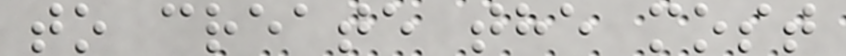to create the most
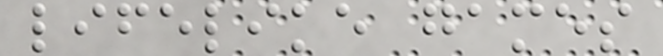lifelike games
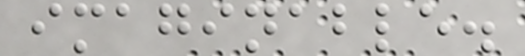imaginable.
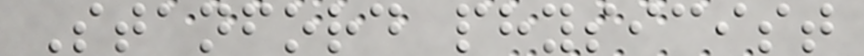Stanford physicist
